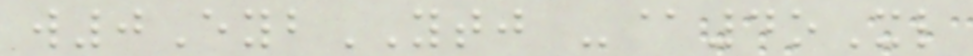w0EybYTJ -@4oXl
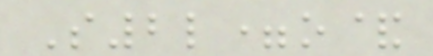S2l=o&
